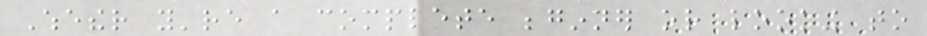Whether you're a complete beginner or looking to
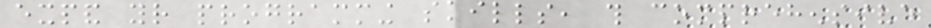expand your programming skills, this comprehensive
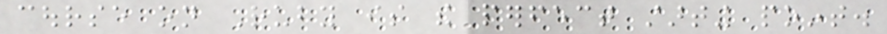course on Ruby is the perfect starting point.
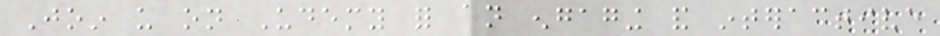Join us on Udemy for an engaging and interactive
